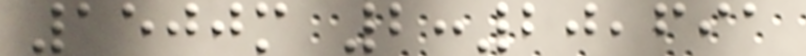1500m 2:20,691
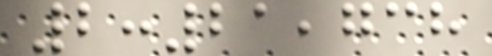2:21,738
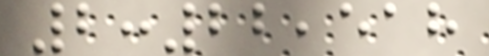2:22,518
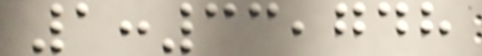1:33,748
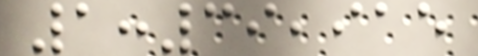1:39,915
